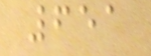651
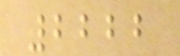2222
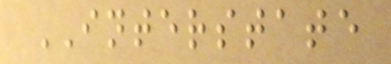INTERSTATE
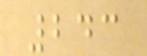243
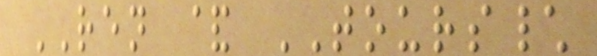REN & TOURS\
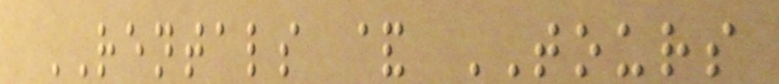RENTALS & TOURS
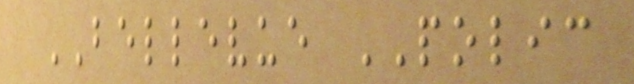BELLEVUE POLIC
